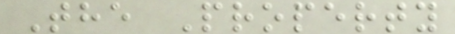The Property
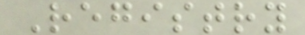Registry
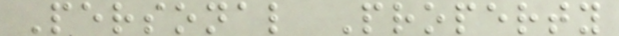Personal Property
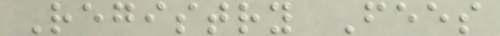Registry Fees
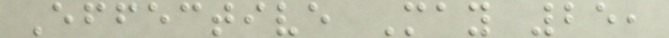Effective May 25,
